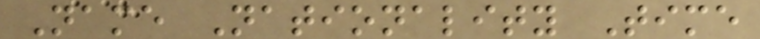Name Nationality Time
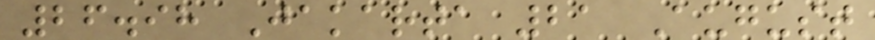26.98 Jakarta 21 August
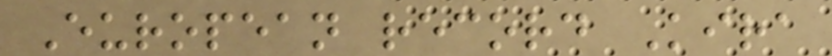European record Kira
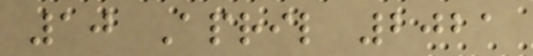10 April 2021
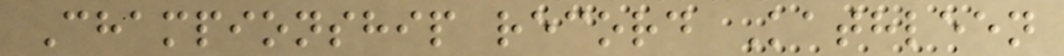Championship record Kathleen
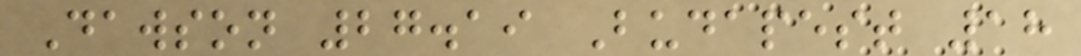Dawson 27.19 Budapest 18
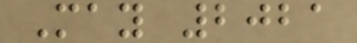May 2021
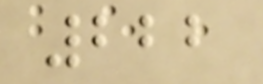222
